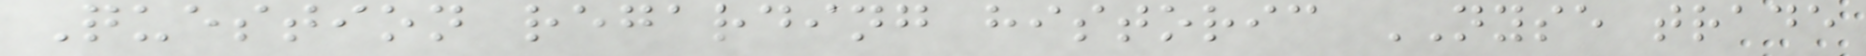Question regarding historic NYSE trade
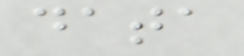data
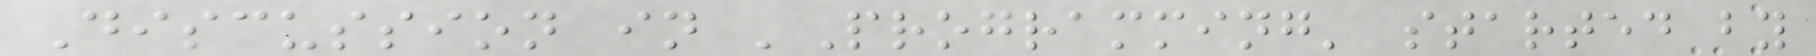Discussion in 'Programming' started by
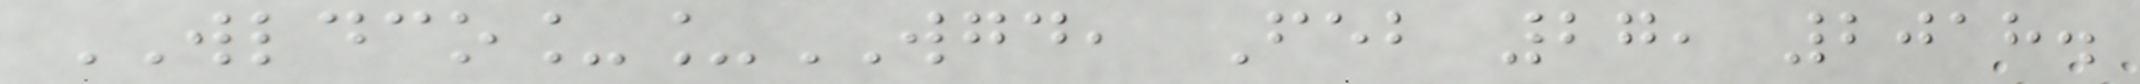WLDCO__WGD, Feb 27, 2018.
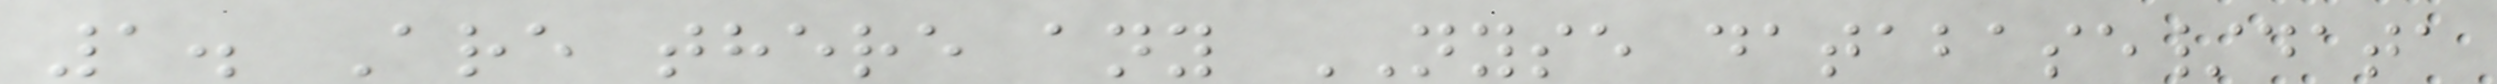1. Are there any NYSE database/data
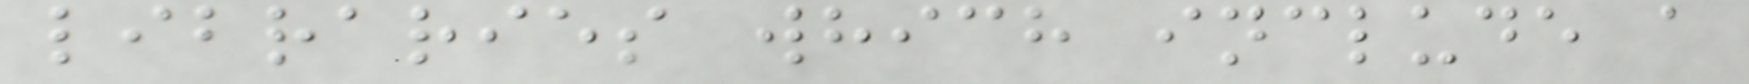libraries which include a
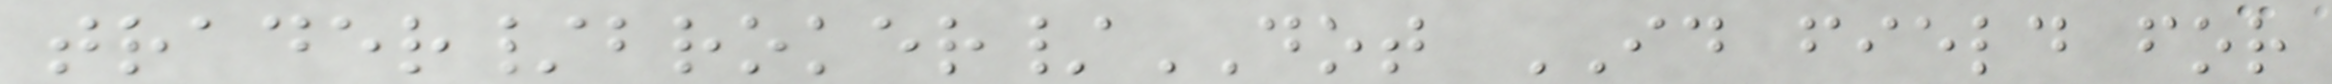trader/broker/DOT ID field for
